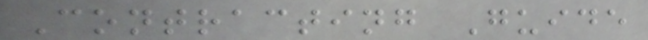Contracting Guide
